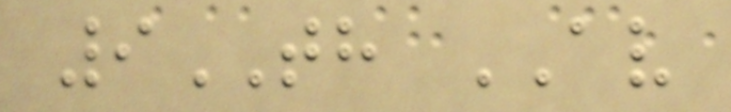9TH AV
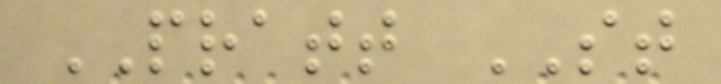PRATT ST
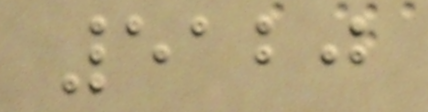5120
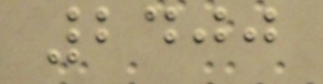2400
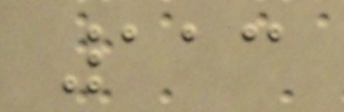113
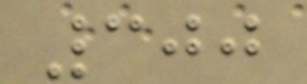300
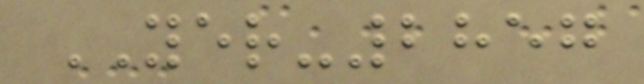YER-2857
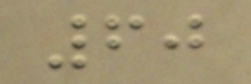60
